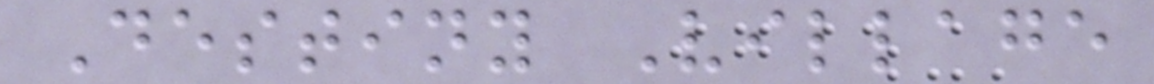Destiny Village
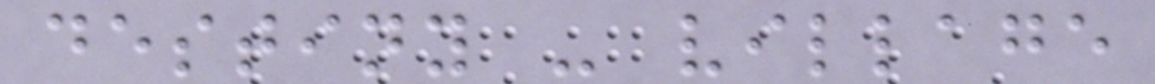destiny - village
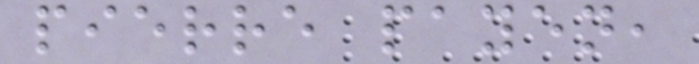pierre payen,
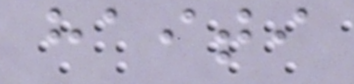haiti
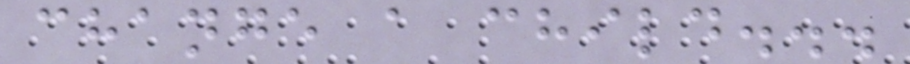change a child...
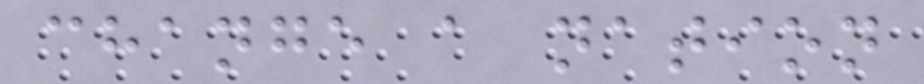change a nation
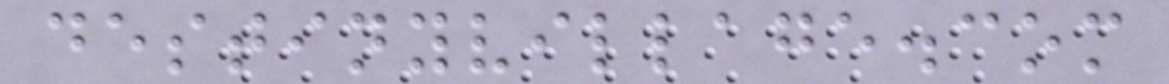destinyvillage.com
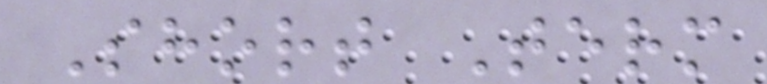Short Term
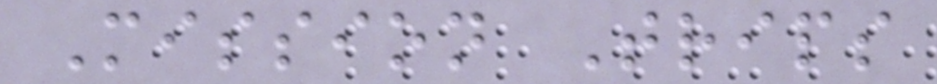Mission Trips
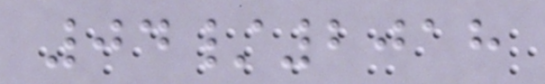04/2018
